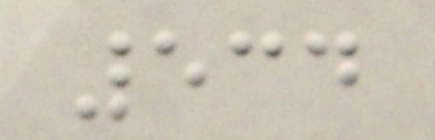534
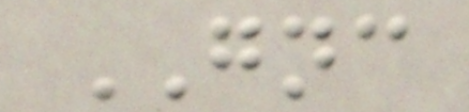GNC
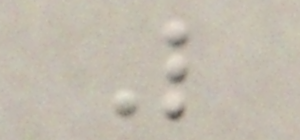L
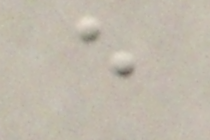e
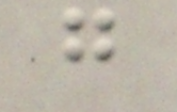g
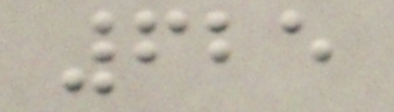625
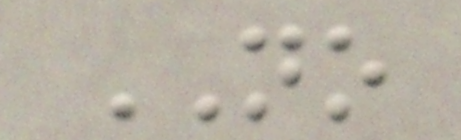NO
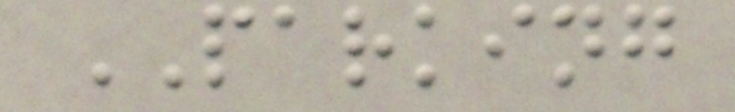PARKING
